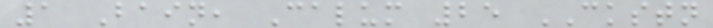1 Bain, Calum 25 CKSTN
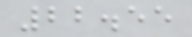22.55
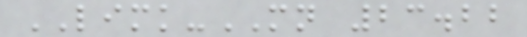LIMK-MN 23.22
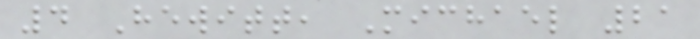4 Hewitt, Michael 21
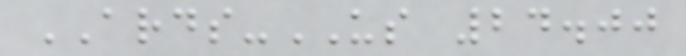ARDS-US 24.00
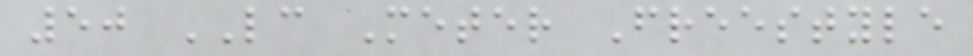50 LC Meter Freestyle
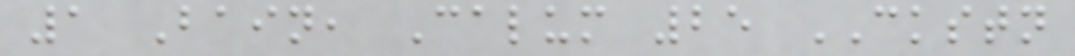1 Bain, Calum 25 CKSTN
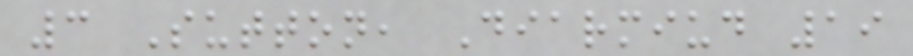3 Sutton, Diarmiud 19
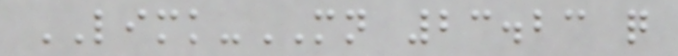LIMK-MN 23.23 q
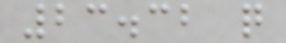23.32 q
